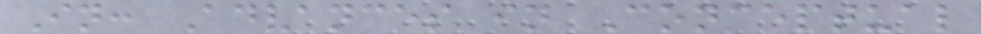In: Advances in Conceptual
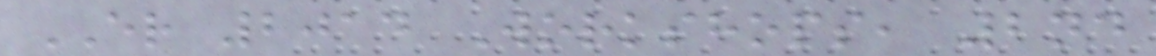ER 2014 Workshops, 2nd
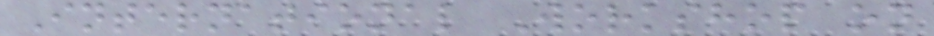International Workshop on
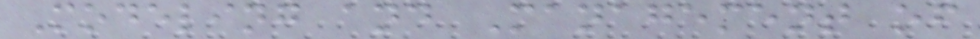Modeling and Management of
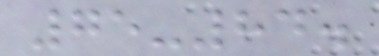75-84.
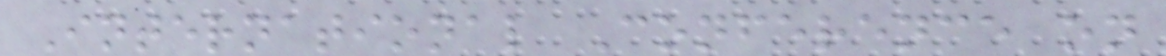International Conference on
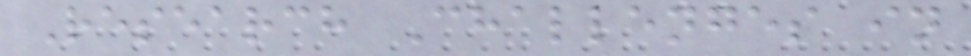Research Challenges in
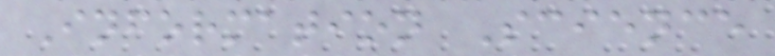Information Science
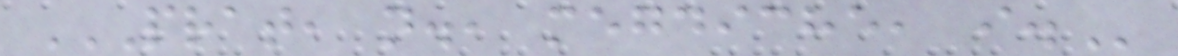PRAT, N., MEGDICHE, I.
